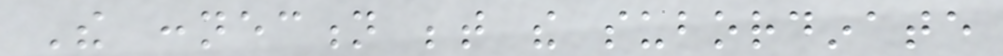The connection between the subordinate
